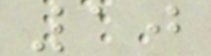10
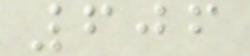606
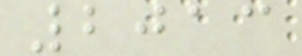2013
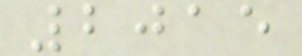2015
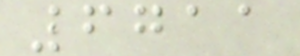6711
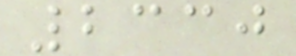2330
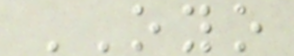OYO
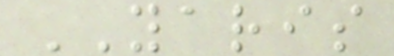YARIS
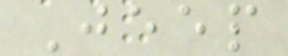Jeep
